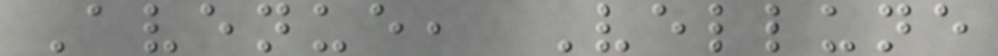Avenue, Vellune
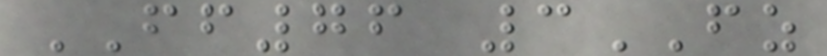FF76 3FZ
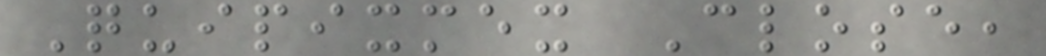Quipixmex Close,
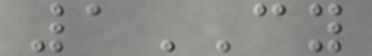1CY
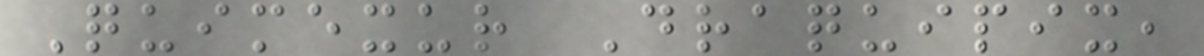Quimexur Draquipix,
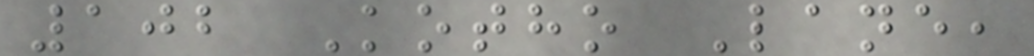102 Kotho Lane,
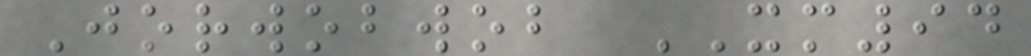Jorwobwob XM94
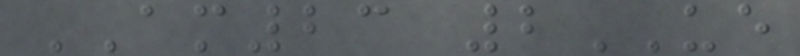AM23 2UE
